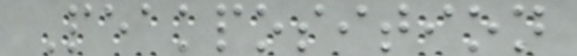Peakposition
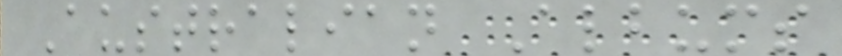Australian Albums
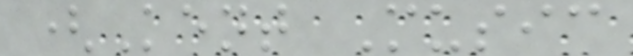(Kent Music
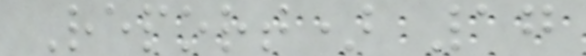Report) 17
